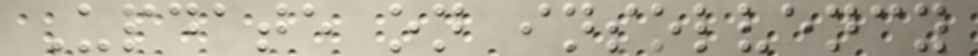Update on insolvency
